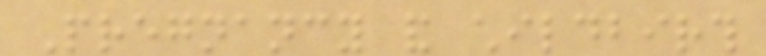Pregnancy and childbirth
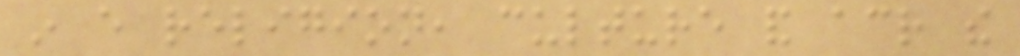in every religion, culture and across the
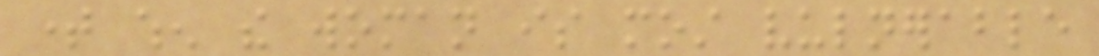time when the woman is most vulnerable
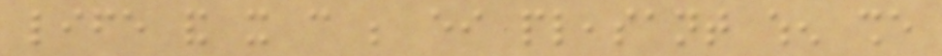life and it can be either pleasant when she
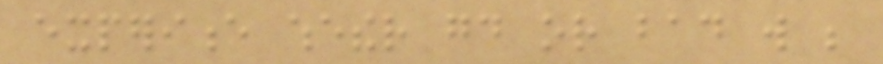experience whether good or bad will be
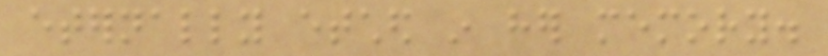eternally etched in her memory.
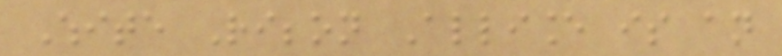White Ribbon Alliance is an
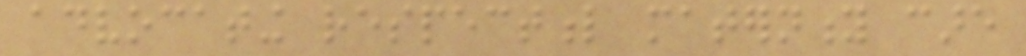advocating respectful maternity care
